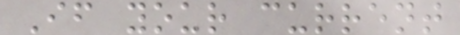If your current
